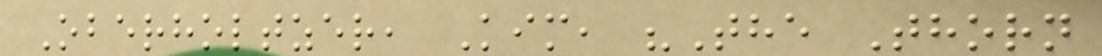Oberholtzer, Kim, "The Thorn
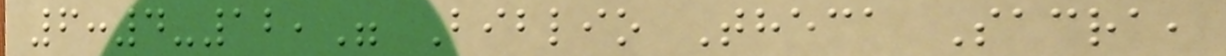6:4-12," Biblio Theca Sacra,
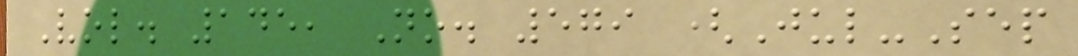Vol. 145, No. 579 (Jul-Sep
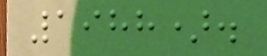1988).
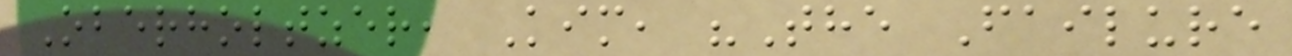Oberholtzer, Kim, "The Failure
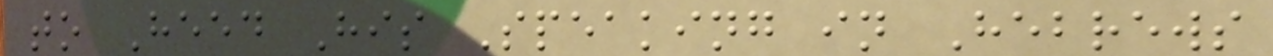to Heed His Speaking in Hebrews
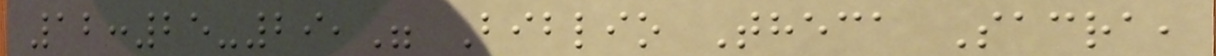12:25-29," Biblio Theca Sacra,
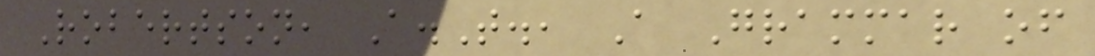Robertson, A.T., A Grammar of
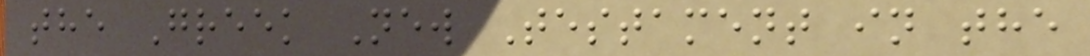the Greek New Testament in the
